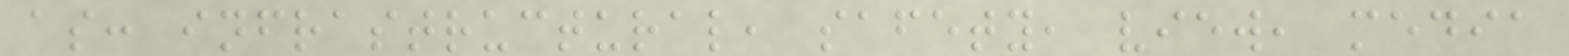as: infrastructural, safety, view, media
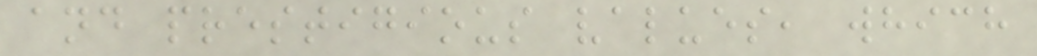and prestigious values, which
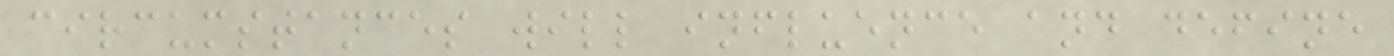circumstances will influence and define
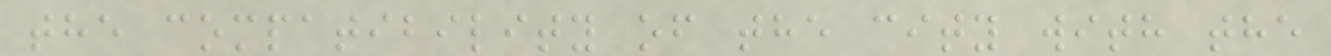the compatibility of the city with the
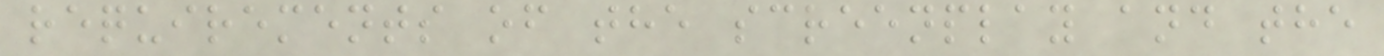requirements of the screenplay and the
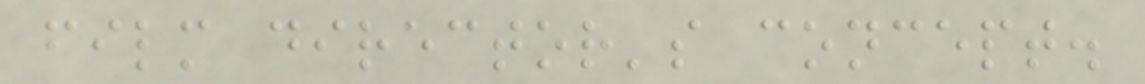film director's concept.
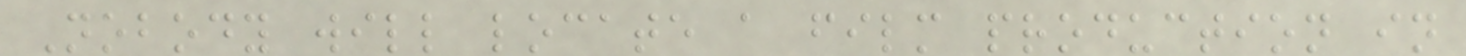Nobody will locate a film production in
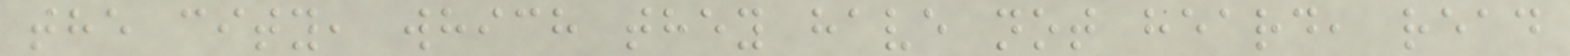the city, which they have not heard, read
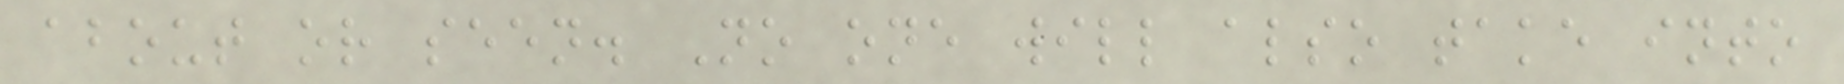about or seen. No one will also take into
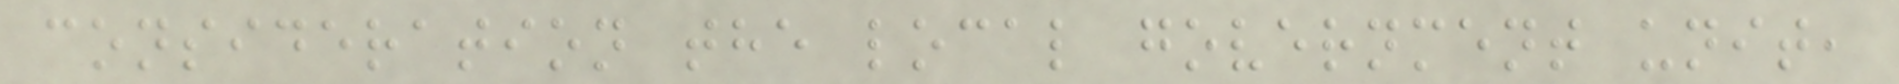consideration the local government unit,
